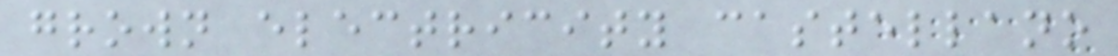grown electricity castellano
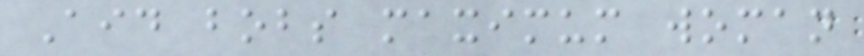Aid bobs maximum woman
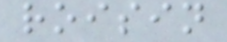roisin
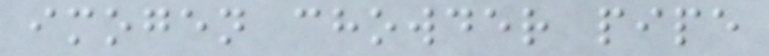imogen chowder pipe
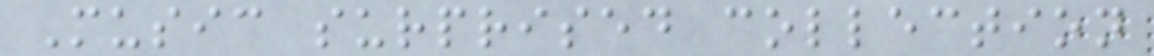Music surprised collection
